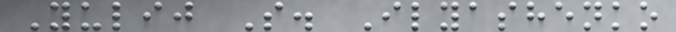Yulij S. Ilyashenko
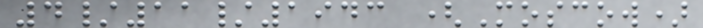4/11/1943 (Moscow)
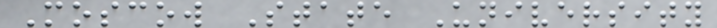Moscow State University
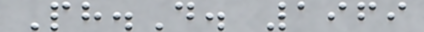Ph.D. 1969
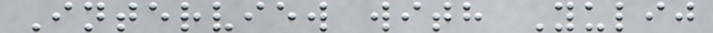Interview with Yulij
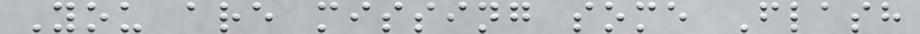You are missing some Flash
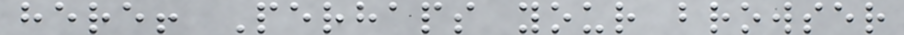here! Perhaps your browser
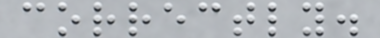correctly.
